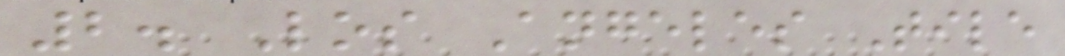2. Los Angeles Tile
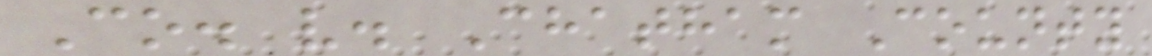Co. v. Chatham County
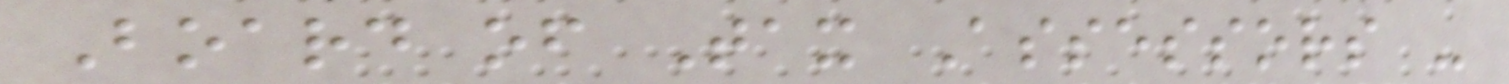Board of Tax Assessors -
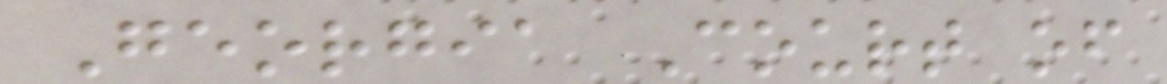Georgia Court of
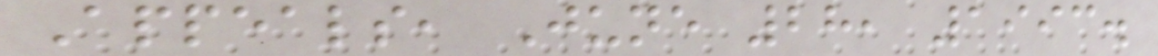Appeals, June 28, 1993.
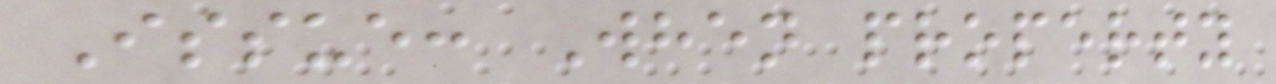Issue: When property
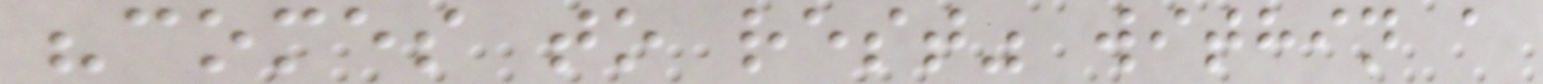"comes to rest" within a
